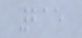215
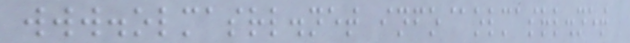www.olmasrl.net info@olmasrl.net
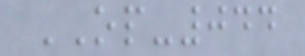OP-044
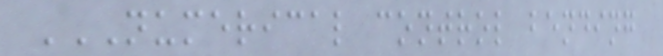NUMERICAL CONTROL BENDING
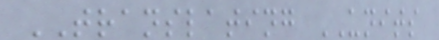TRANSLATING UNITS
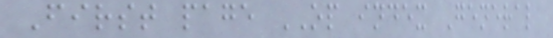First page OP index General
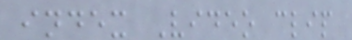index Video clip
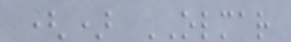() OLMAR
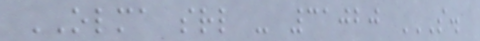OLMA srl - 31020 S.
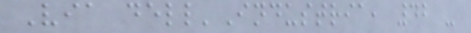Via dell'Industria, 42 -
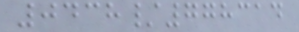0438/778314
